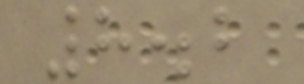8.2
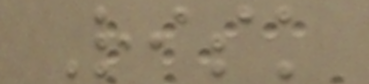Risk
